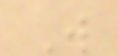W
